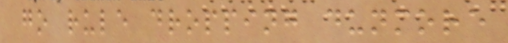go rule dropping dunmore
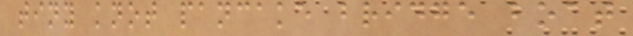tiny knot pancake bridge boat
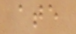ate
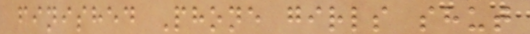finished Phone girls shut
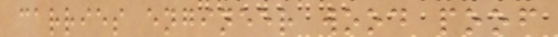carries engineer wood poof
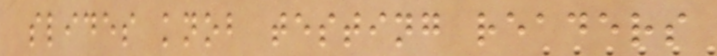slides knob testing readers
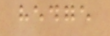hedge
